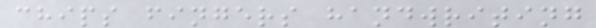chips fingers handwriting
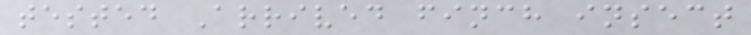tested Arrived finch insect
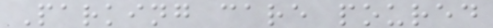Parking care poured
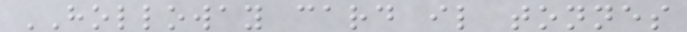HOLLOWAY card il tonnes
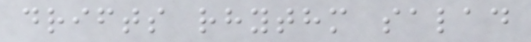drifts rhythm salad
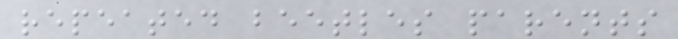repeated beetles parents
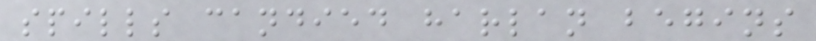spills candied harlan begins
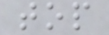top
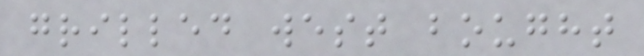grilled west bought
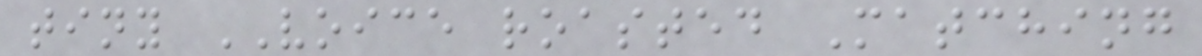tiny VOICE roasted Matching
